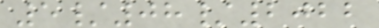5/08/2022
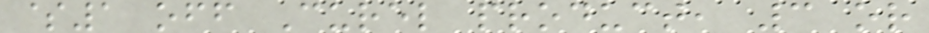$1 off Curel product, 3 or
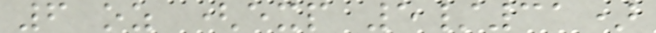6 oz (exp 5/31)
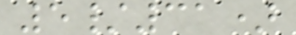5/31)
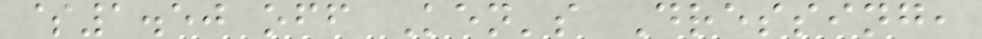$1.50 off Ken's Dressing,
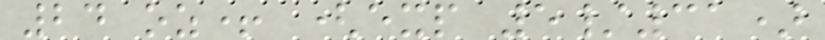24 oz+ (exp 5/31)
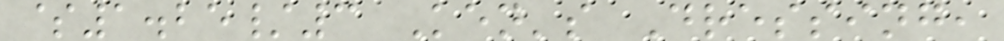$1.25/3 Ken's Dressing,
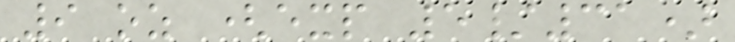9 oz (exp 5/31)
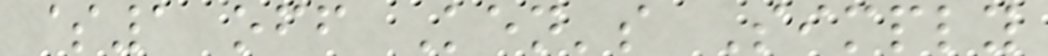$1 off Ken's Simply
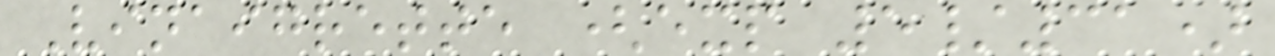Vinaigrette (exp 5/31)
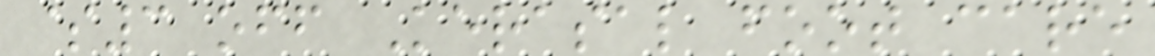$3 off Kerasal foot care
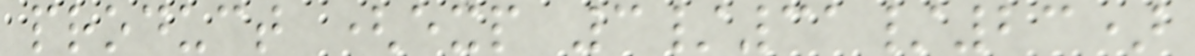product (exp 3/31/23)
